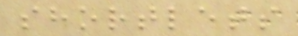shortlets
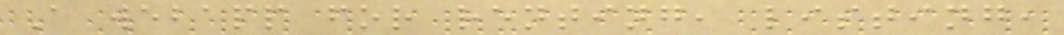A webapp for renting, listing,
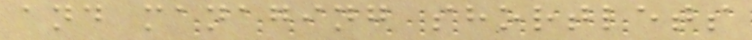and managing shortlets
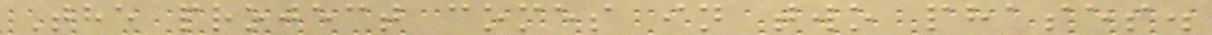The project comes in two phases.
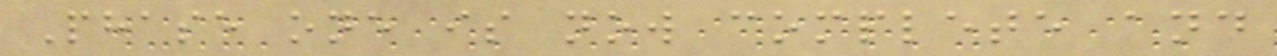Phase one is now complete and
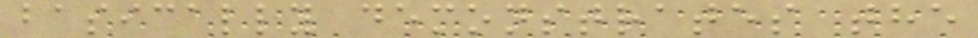basically demonstrates the
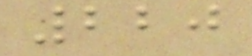220
